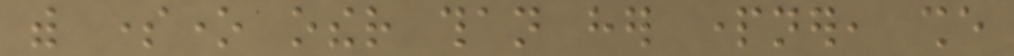with someone other than her partner, she
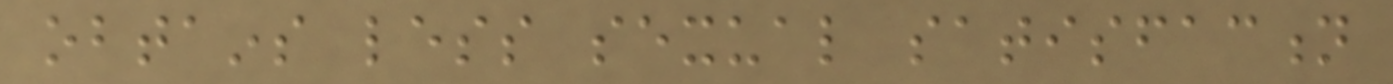obtains less sexual satisfaction
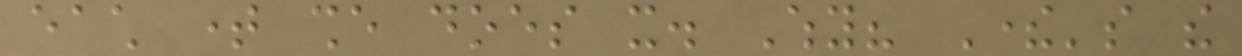each time she does it. Why? There's the
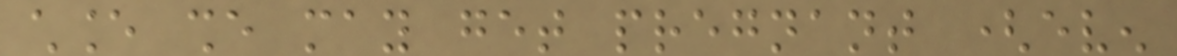chance she may get pregnant (even
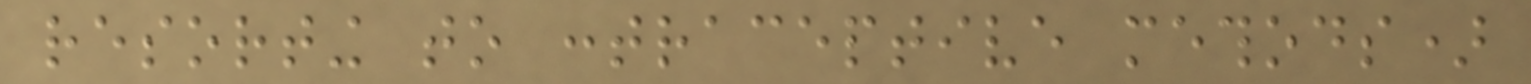resorting to contraceptive methods)
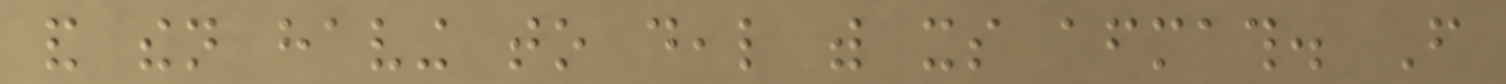and then having to deal with its aftermath. From
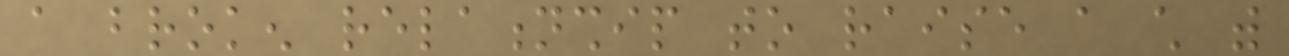a broken relationship to raise a child with
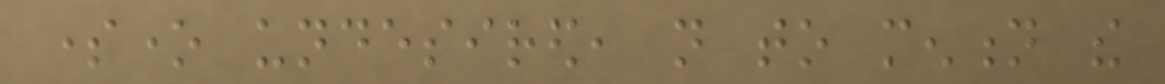someone undesired, not to mention the
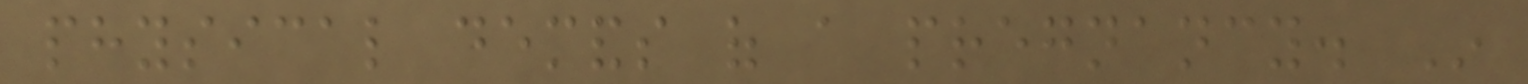physical demands of a pregnancy. In
